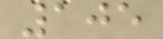105
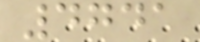4741
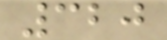320
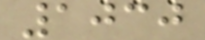1030
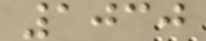1030
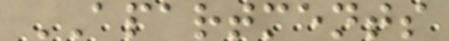APARTMENTS
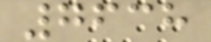7638
